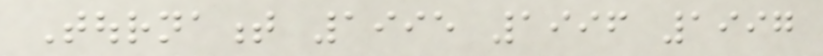Tournament 1995 1996 1997
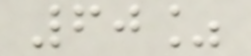60%
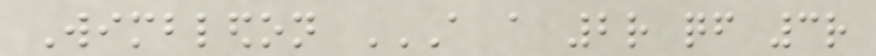Wimbledon A A 2R QF 3R
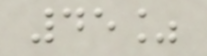45%
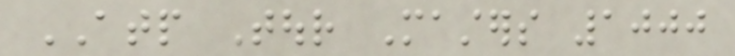ATP Tour Masters 1000
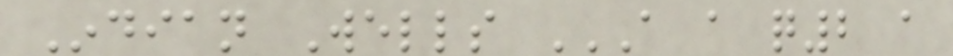Indian Wells A A Q2 A
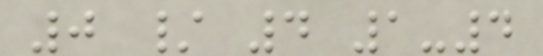0 / 4 1-4
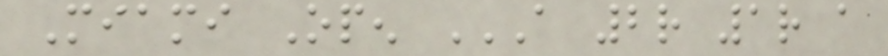Miami Open A 2R 1R A
